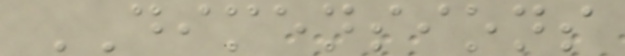DIMENSIONS
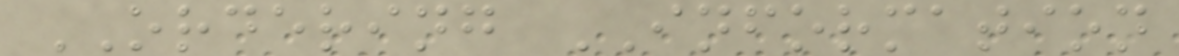ORDERING INFORMATION
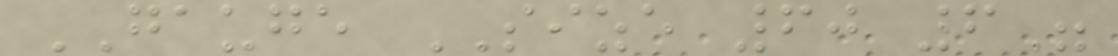GAUGE SIZE 60 6"
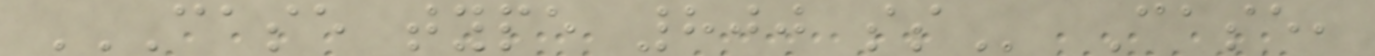CASE TYPE 800 SS Case,
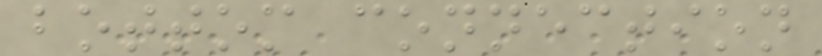bottom connection
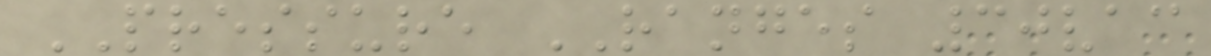PRESSURE RANGES 30vac
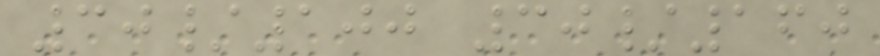30/100 30/160
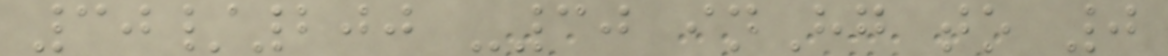30/200 -30 inHg to 0
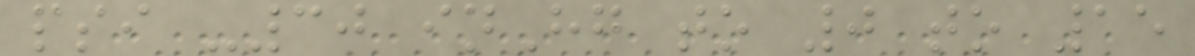psi -30 inHg to 0 to 15
